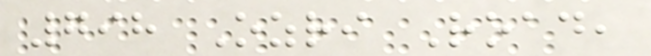798 Ozri Road,
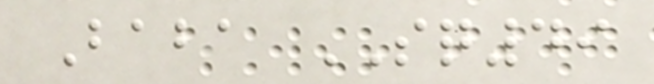Baba SQ49
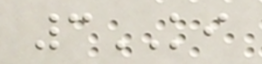3KI
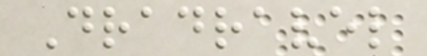Dradravel
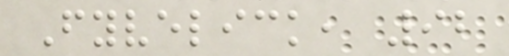Fyvelick, 92
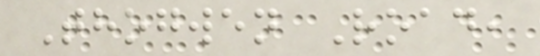Thogwen Road,
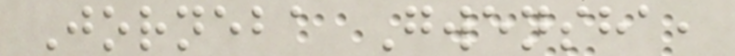Jorneba Gwensha,
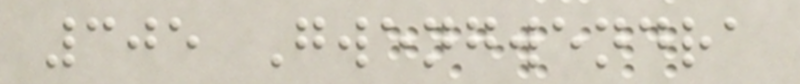305 Gwengwendra
